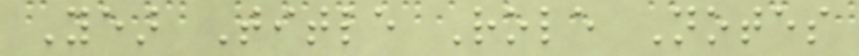Year Title Role Notes
